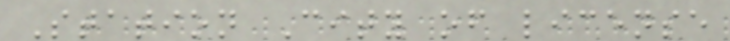Station City of license
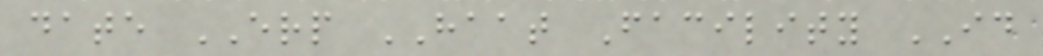date ERP HAAT Facility ID
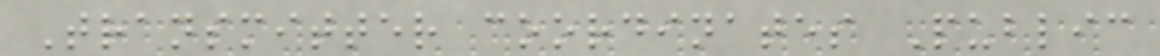Transmitter coordinates Public
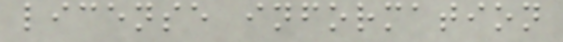license information
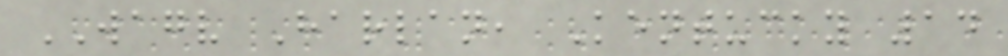WAGV Harlan, Kentucky 14
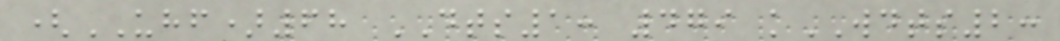(UHF)68 DTS1: 479 kWDTS2:
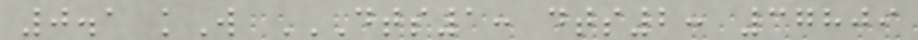0.1 kW DTS1: DTS2: 37809
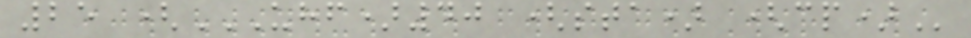25 (UHF)40 (STA) (CP)
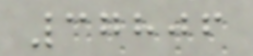37806
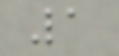1
